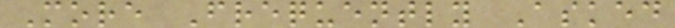More Frequently Asked
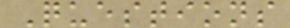Questions
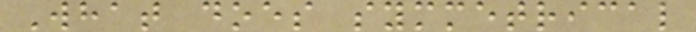What does symmetrical
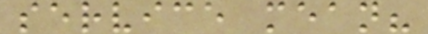service mean?
